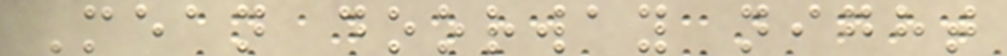Mean doorway night
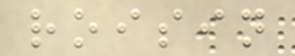roisin
